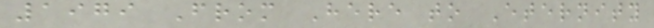1979 From Here to Eternity
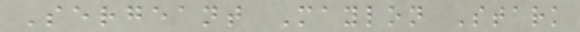Sergeant Maylon Stark
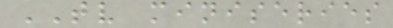TV miniseries
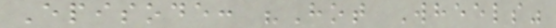Episode: "Hot Wheels"
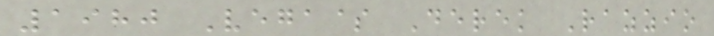1980 Vega$ Derek Razzio
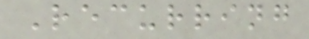Recurring
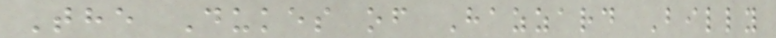The Dukes of Hazzard Billy
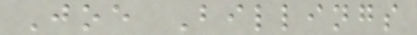Joe Billings
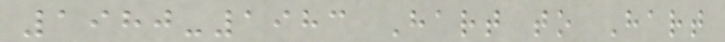1980-1983 Hart to Hart
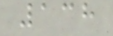138
